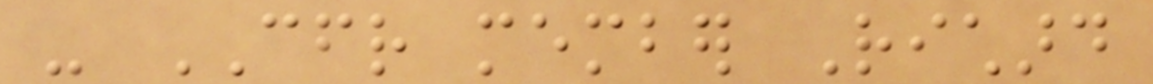- CFR member Richard
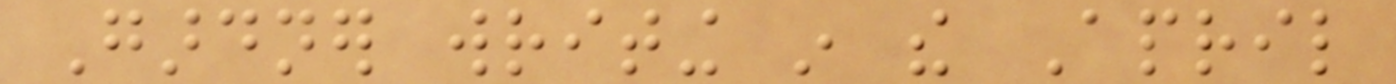Gardner writing in the April
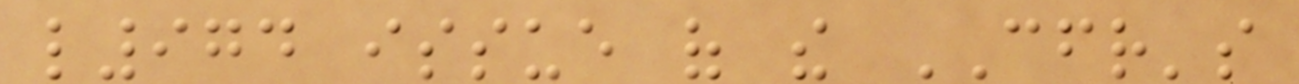l974 issue of the CFR's
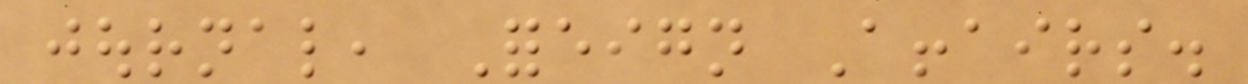journal, Foreign Affairs.
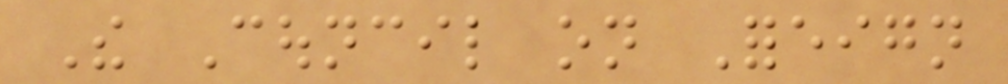The Council on Foreign
